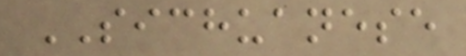SICHUANESE
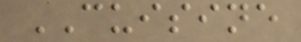CUISINE
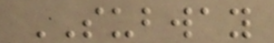SUBWAY
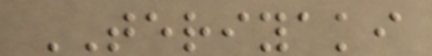TERIYAKI
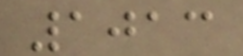1013
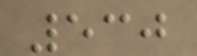530
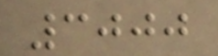3000
